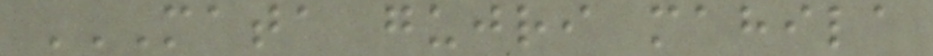MATA GUJRI MAHILA
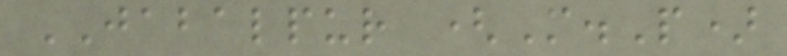JABALPUR (M.P)
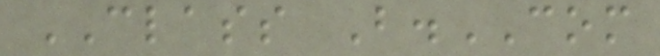CLASS B.COM
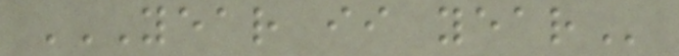YEAR II YEAR
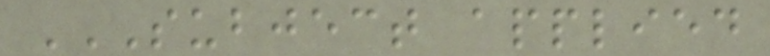SUBJECT APPLIED
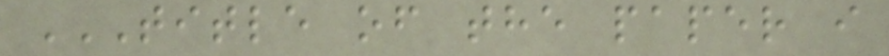TITLE OF THE PAPER I
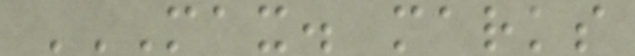MAX. MARKS
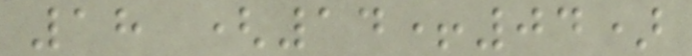18 (14+04)
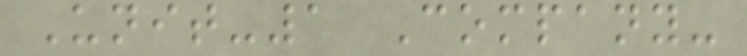Unit-1 Company-
